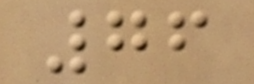76
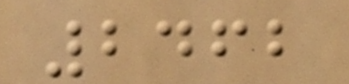2462
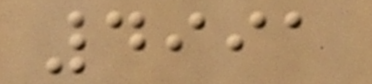4991
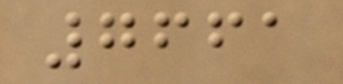7661
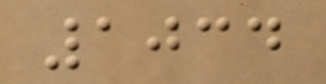1034
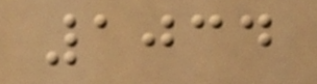1034
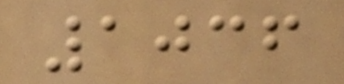1036
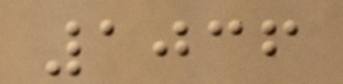1036
